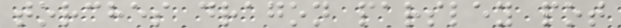torches dragon parsley pot
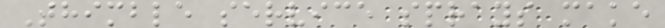Thimble service sprays make
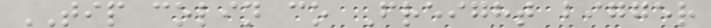TIP colin co Freight bigger
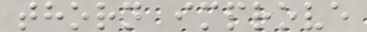thorn improve
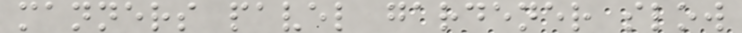manners pavel gardener slow
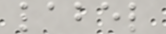label
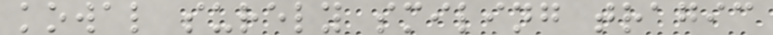kowal surely smiling tragic
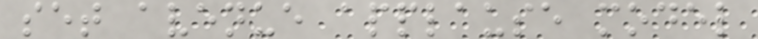set avenue applause model
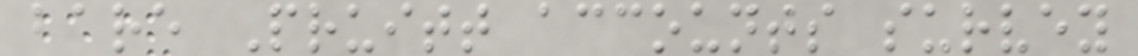bare Pruitt accounts survey
